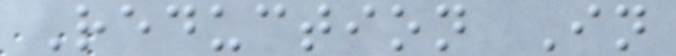Reduction In
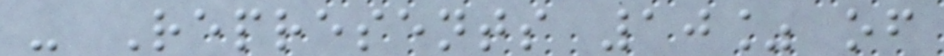- Represents 10% of
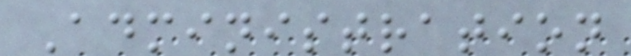Administration
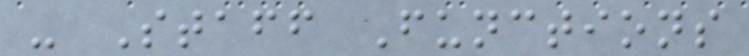- Staff Functions
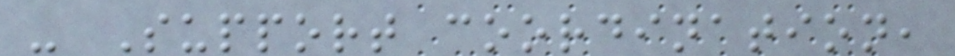- Support coordination,
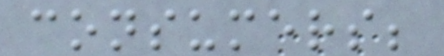consumers;
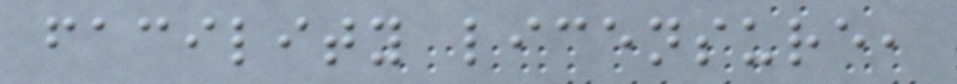facility licensure,
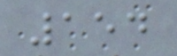154
